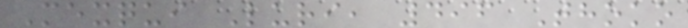Mexqui Luri, 496 Thoko
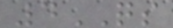4QS
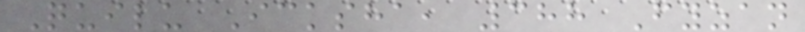Quilu Icksha, 388 Fyzan
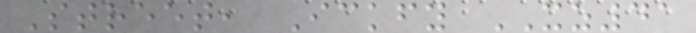Street, Ickfy XZ41
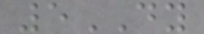5DY
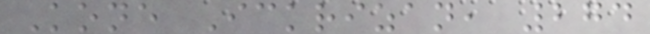Kone Ickrizan, 274
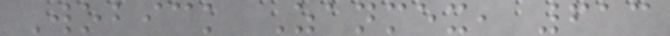Wobick Zanmex, 613
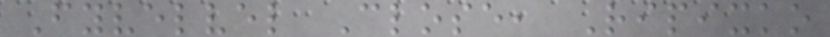Fyvelvel Close, Ripixko
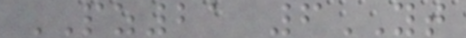PZ21 6YT
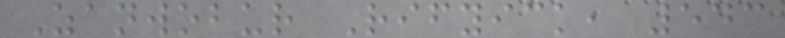Zanwobur Rifyick, 543
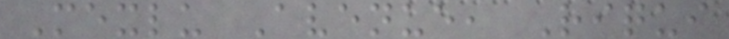Mexlu Avenue, Riqui
